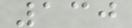130
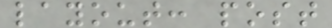layout: post
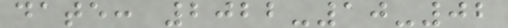date: 2022-10-02
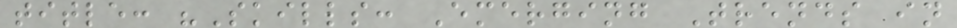title: "Skills: Emerging Trends in
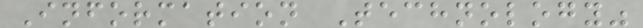Information Technology"
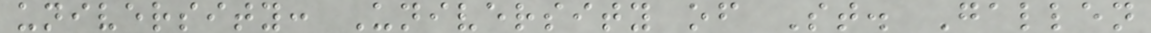university: University of St. Gallen
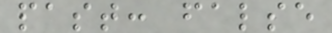past: false
